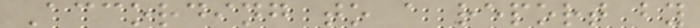According to a report by
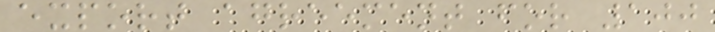export agreement for 100
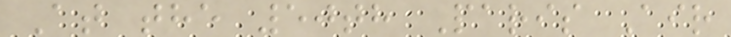At the 50th Paris Air
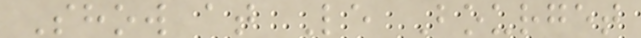Show at Le Bourget
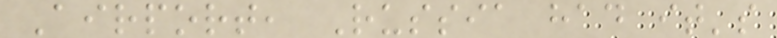Airport, Russia had it's
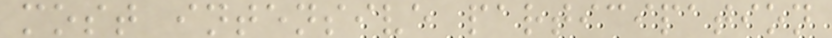most intensive participation
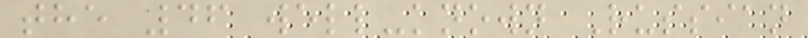the 46 well-known Russian
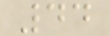44
